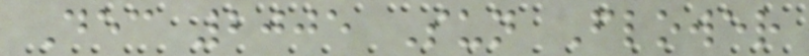Dec 2005 Sun Flower
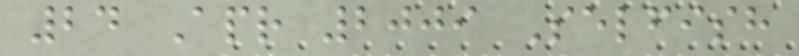24 Apr 2009 Selfish
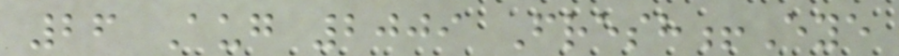26 Aug 2009 Fresh!Eye
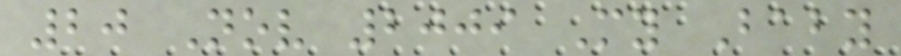20 Nov 2009 My Baby
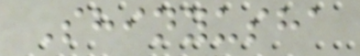Shinyusha
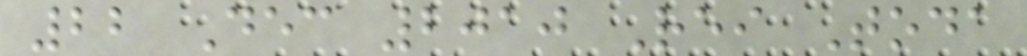22 Dec 2010 Rei Toda
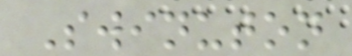Swinuton
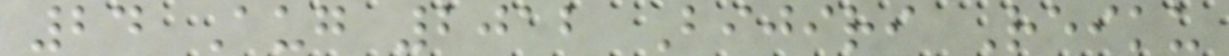24 Aug 2012 Bijiri Reiku
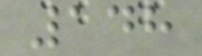148
